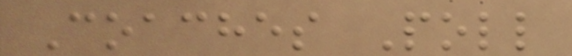Coaches Poll
